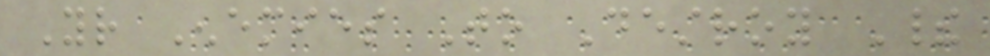Your Enemies To Destroy Their
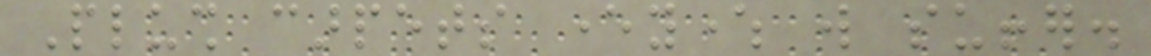Plush carpets everywhere will suffer.
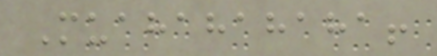Muahahahaha!
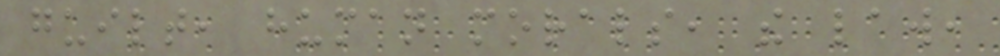guilt, human morals, the law,
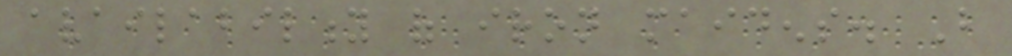availability of iron maidens. But
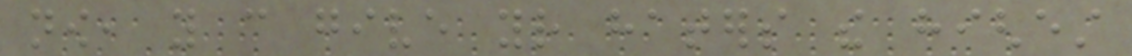now, you can give your haters the highest
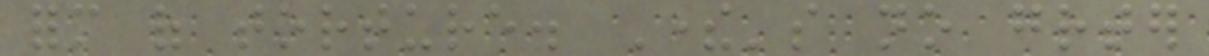form of torture. There's no greater
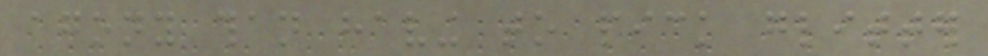agony than having to pick glitter
